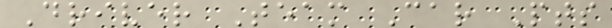Driver Team Car Pts
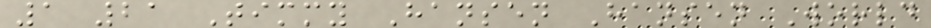1 21 Timmy Hansen Hansen World
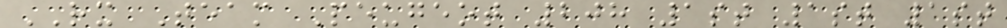RX Team Peugeot 208 1st 1st 1st
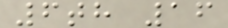6th 16
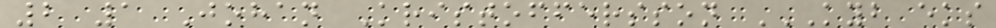2 1 Johan Kristoffersson KYB EKS
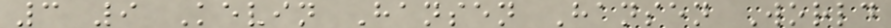3 9 Kevin Hansen Hansen World
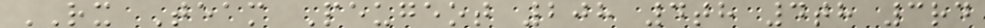RX Team Peugeot 208 4th 4th 3rd
